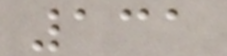131
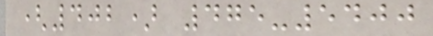(402) 475-5400
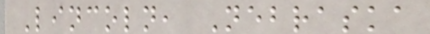Lincoln, Nebraska
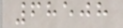68508
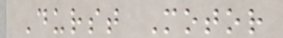Durst Motor
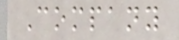Company
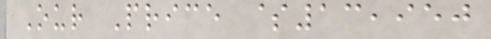Our Price $13,950
